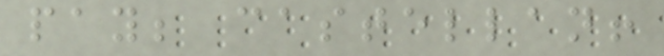pay; castellan!
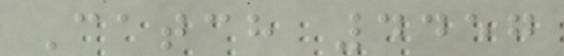Catch 4457
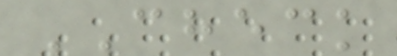CHECK
